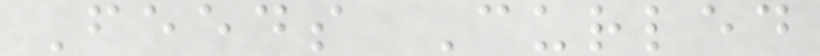Feeds Curled
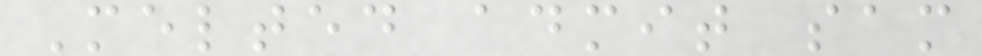Melted admit sam
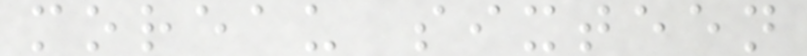moreau sixteen
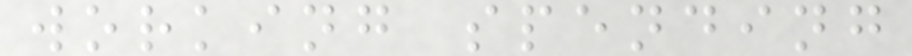working spending
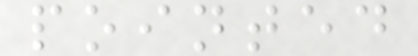pointed
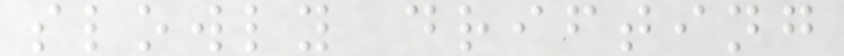slowly drifting
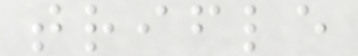trifle
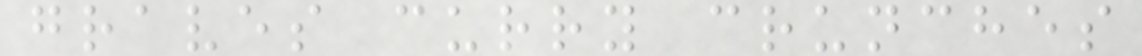graves curry crunches
